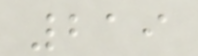219
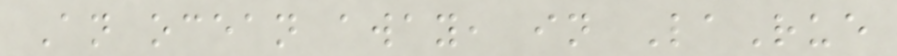An ocean away, in LaRue
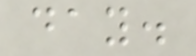day.
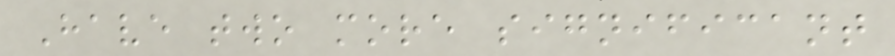Have two more significant
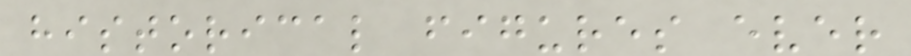historical figures ever
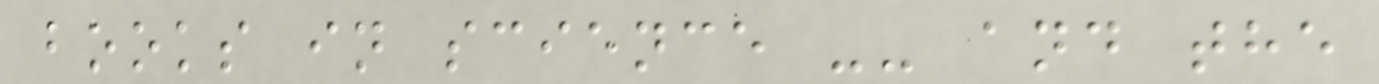books in science -- and the
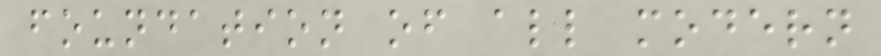foundation of all modern
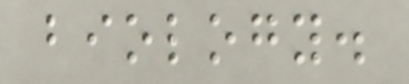biology.
